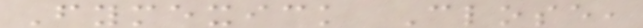Fymexick Close,
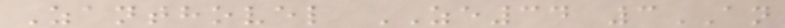Zanthovel ZE34 3AN
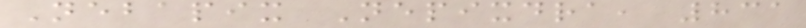Nebapix Nepixdra, 831
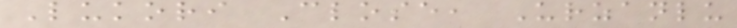Lukori Close, Urzanlu
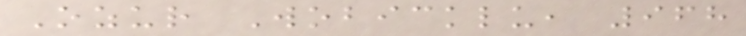Ozur Wobicklu, 968
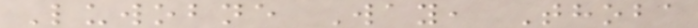Luwobne Way, Thoba
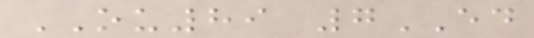OU89 7ED
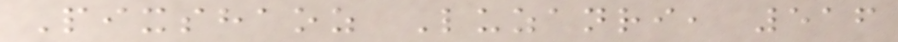Pixshaoz Luzanri, 516
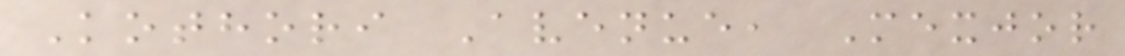Kothori Avenue, Mexjor
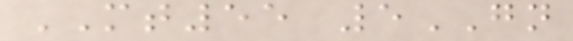MT55 5GN
